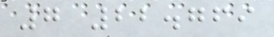7 22.769
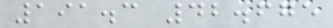191.3 42.675
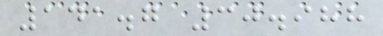141.7 30.988
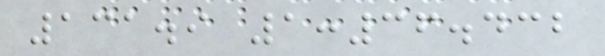131.9 1:36.432
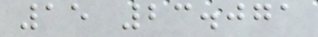15 23.071
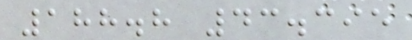188.8 43.395
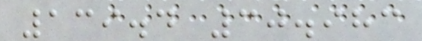139.4 30.983
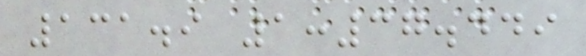131.9 1:37.449
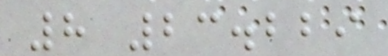8 23.229
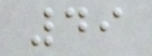49
